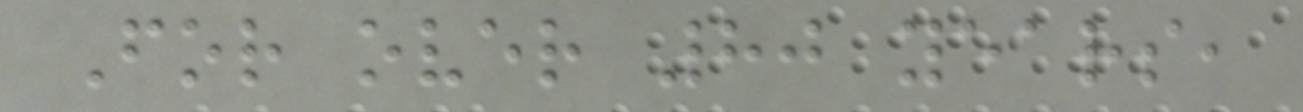For over 80 years,
